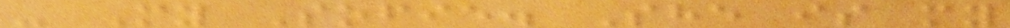- My Sofie. She is my
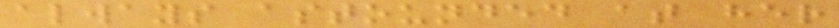always astounded at her
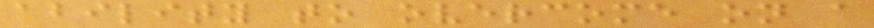ability to overcome on a
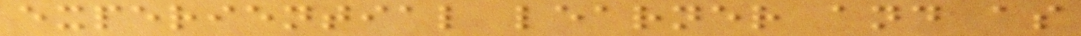experiential learner and as
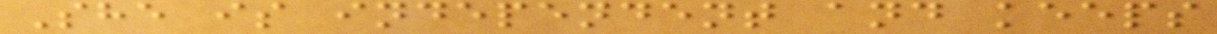She is independent and keeps
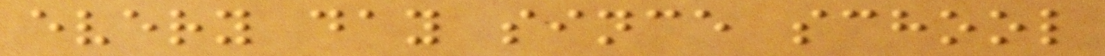every day since school
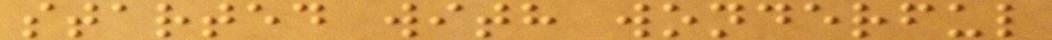started with wonderful
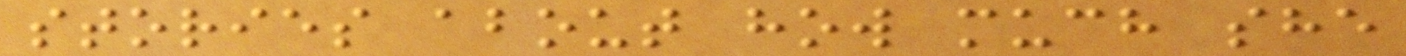stories about how much she
